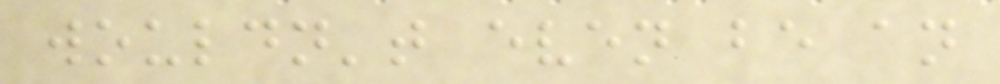wouldn't even be an
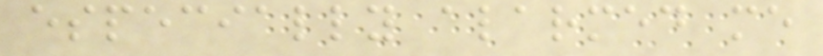especially alarmed me
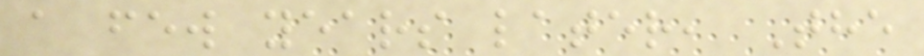a few years later, The
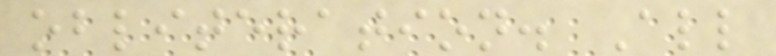obliteration. All
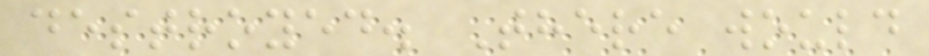destroyed. There would
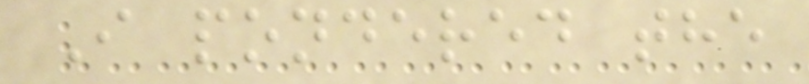I pondered the
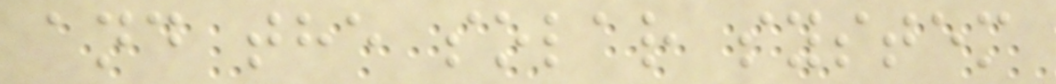and the solar system
